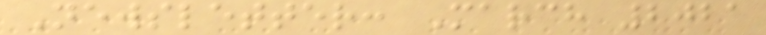Newsletter: March 2021
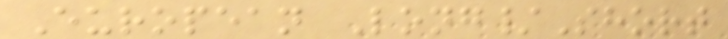European Long/Short
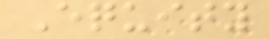Equity
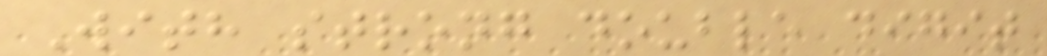With strong double digit
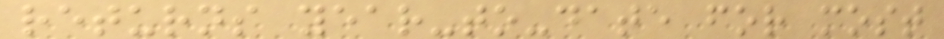returns year-to-date for most
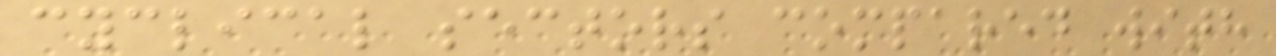cyclical sectors compared with
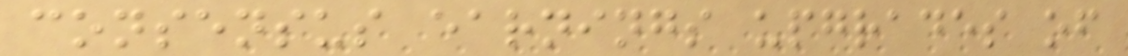consensus earnings upgrades of
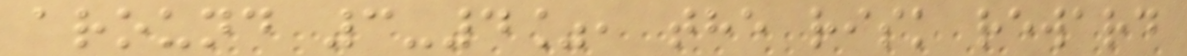around 3-4%, the risk reward
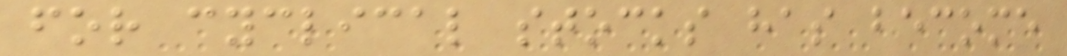for cyclical stocks has become
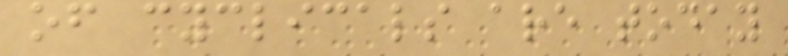of cyclicals are today
